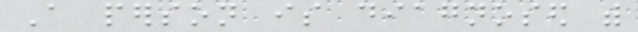A person is diagnosed with
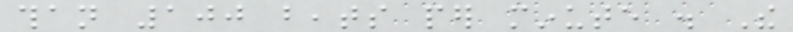than 100 beats per minute . The
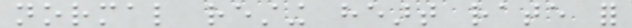normal resting heart rate for
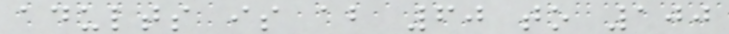adults is about 60 to 100
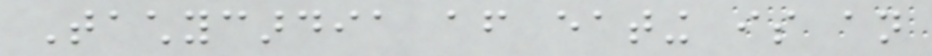Tachycardia after eating is an
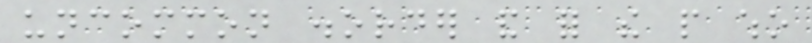uncommon disorder and for the people who
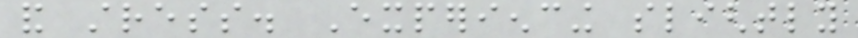and stress. Experiencing slightly
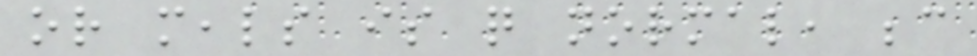or meals is quite normal, because
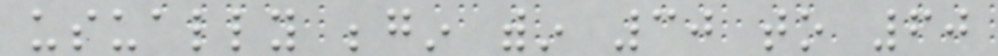usually begin within 30 to 60
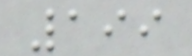199
